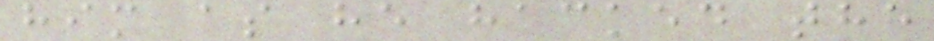him as he hacked the
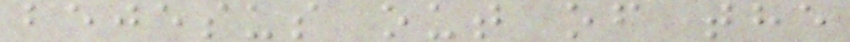bejesus out of the
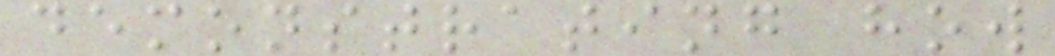demonstrating how
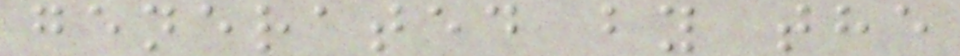generated by the
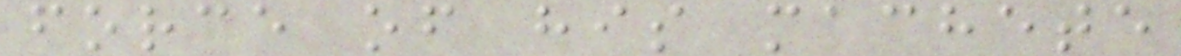force of his machete
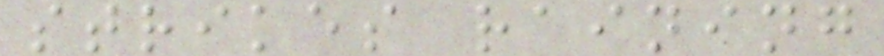strikes raining
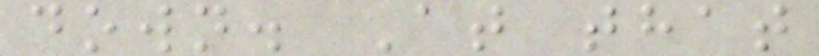down. At that
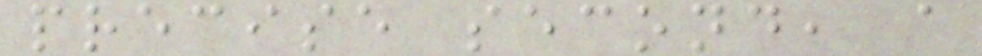precise second, a
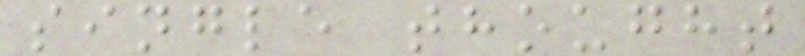single thought
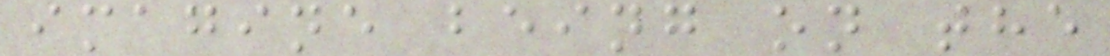imagine being on the
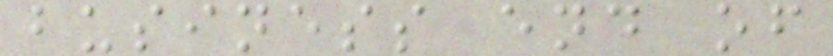business end of
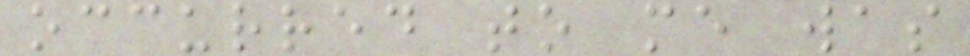occurred to me was
